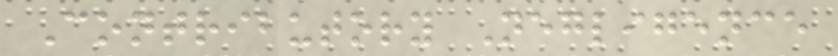Contributory Negligence
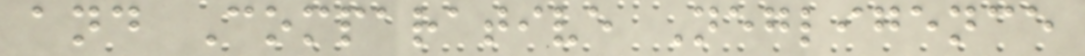and Comparative Negligence
